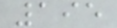195
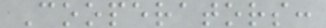Cooperators:
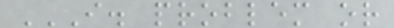I. PROBLEM OR
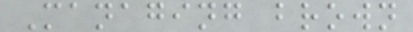Managing brown
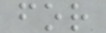for
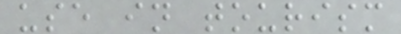use in tourism
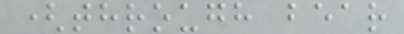(through bear
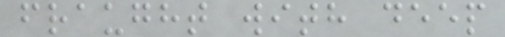fraught with deep
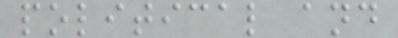political and
